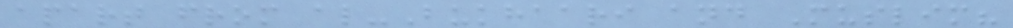apart from al-Bukhaari and Muslim?
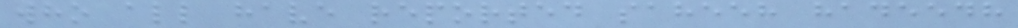who all have reported saheeh hadeedh
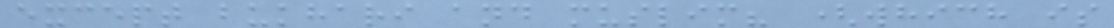except bukhari and muslim? (which is
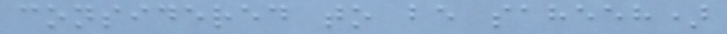considered to be saheeh)
